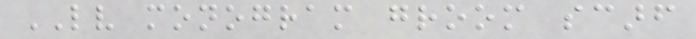LV monogram groom scarf
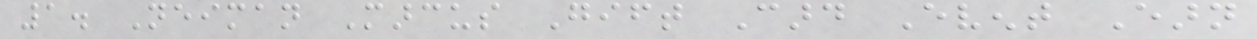1. Neiman Marcus Gift Card Event Earn
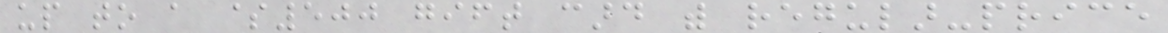up to a $500 gift card with regular-price
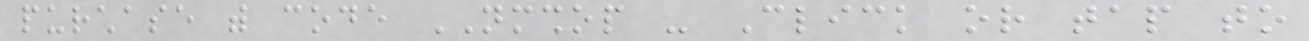purchase with code NMSHOP - Click or tap to
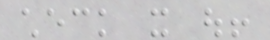check it out!
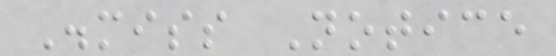Dismiss Notice
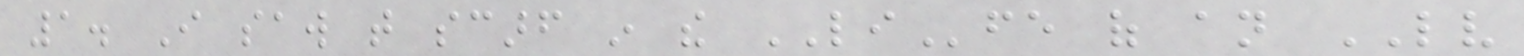1. I saw that scarf in the LIfe of an LV
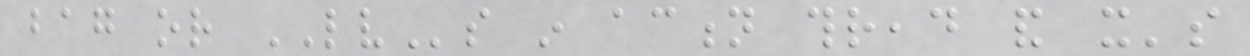bag or LVs in action thread and it's
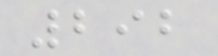292
